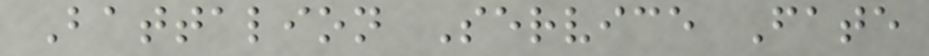Battalion Service Fate
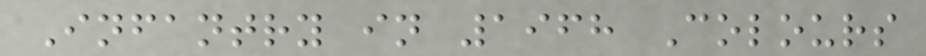Infantry in 1968 Colours
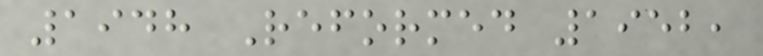1948 Reformed 1952,
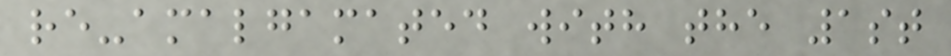re-amalgamated with the 1st
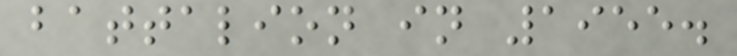battalion in 1955.
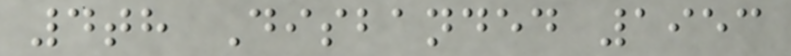4th Disbanded 1953
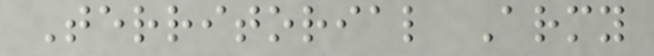Territorial Army
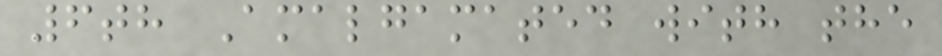6th Amalgamated with the
